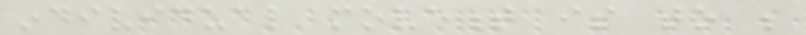individual movement is to be
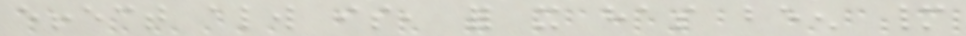effect always is, for it has been many
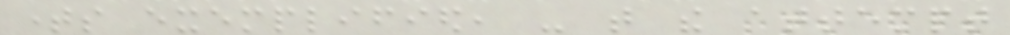times exemplified, - that the attempt
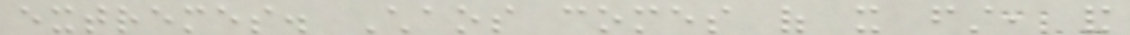extremes. Chaos comes of it first, and
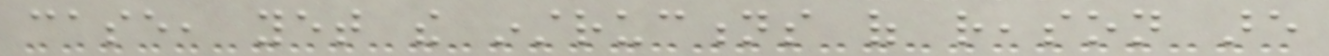case, yet the instructions of reason are
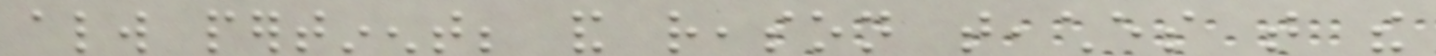always pertinent; and reason teaches that the
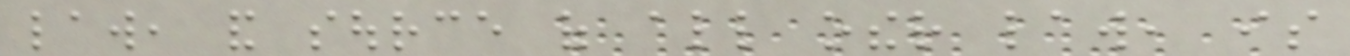law, and source of all other law, is
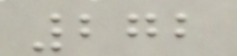272
